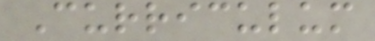Curriculum
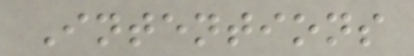Intentions
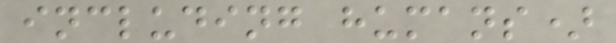including humans)
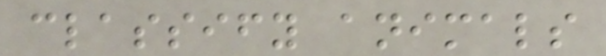classify animals
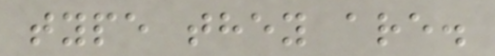type they are.
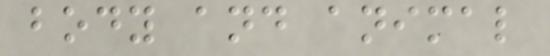body and animal
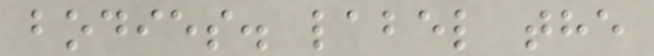bodies. label the
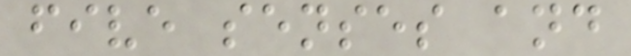five senses and
